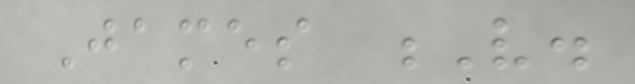James V.
